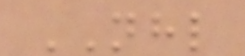NHL
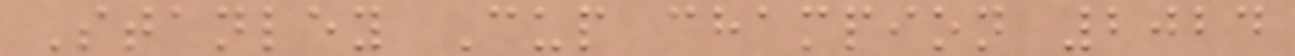Stanley Cup champion 2024
